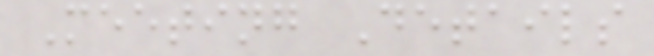Meeting Details
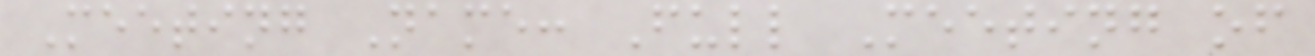Meeting Name: Full Meeting of
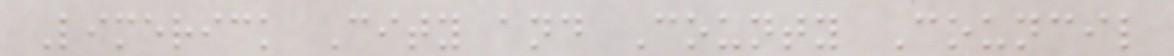Limerick City and County Council
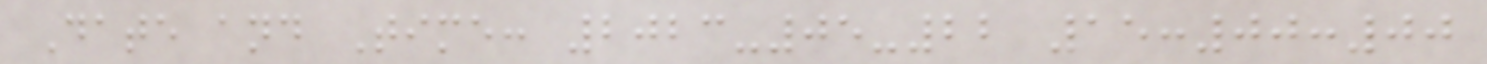Date and Time: 2023-05-22 15:00:00
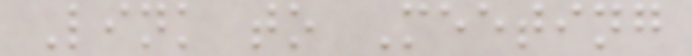Link to Meeting
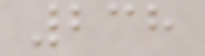238
